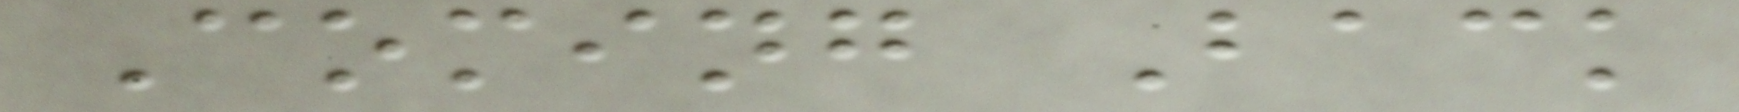Coming Back
